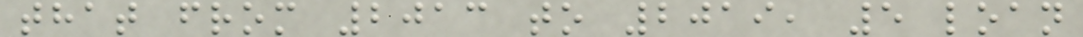that from 2013 to 2019, 5 loan
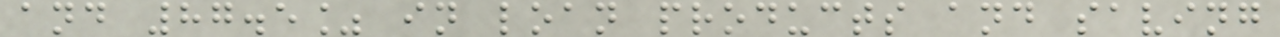and 87.5% in loan products and saving
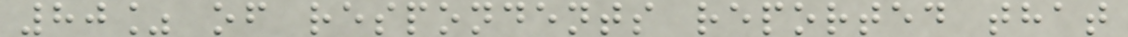80% of respondents reported that
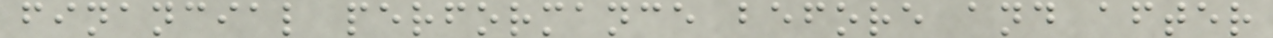financial performance before and after
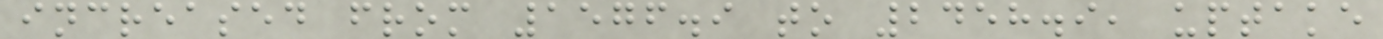increased from 1576.9 to 2458.9, uptake
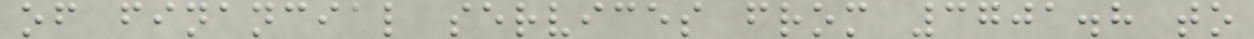of financial services from 3701.8 to
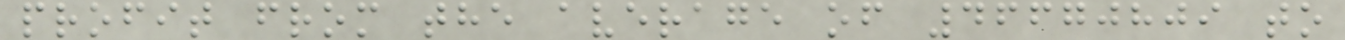profit from the average of 46670809 to
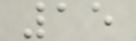15
